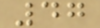47
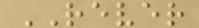REVER
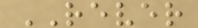REVER
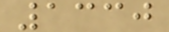1330
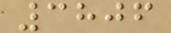3806
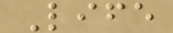Life
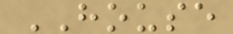HOUSE
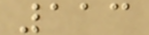113
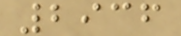2936
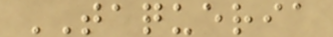TAQUERIA
